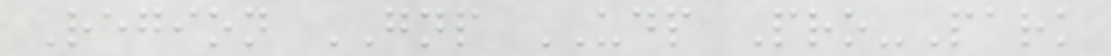Region GNP UDP Pro-Park
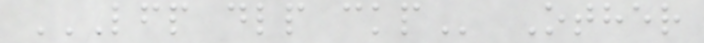LFP DLP CKP Other
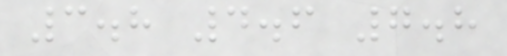3.8 4.6 7.8
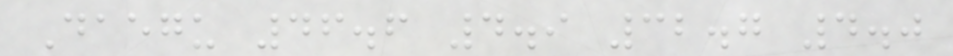Daegu 46.6 4.9 32.7 4.0
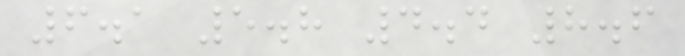6.1 5.8 4.4 8.6
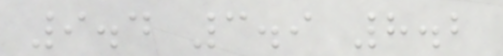9.4 3.9 8.2
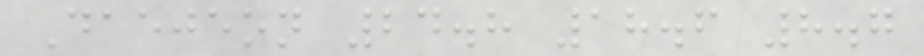Daejeon 24.8 18.6 8.7
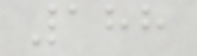188
